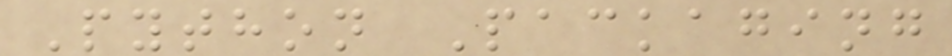Python Packaging
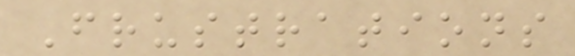Frustrations
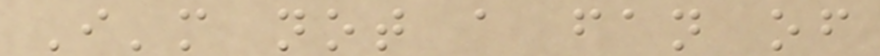I'm not a fan of
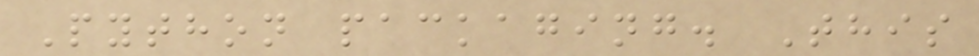Python packaging. This
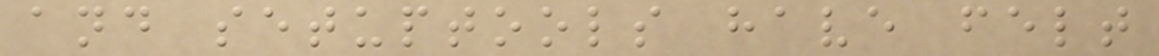and setuptools have felt
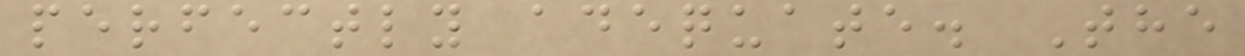perfectly adequate. The
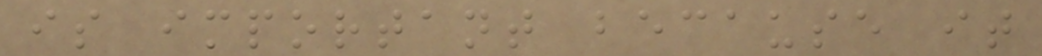is important because it
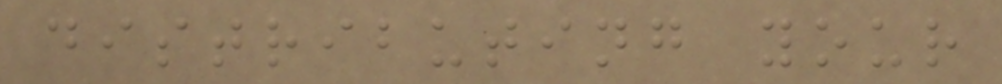distributing your
